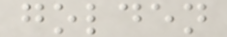golden
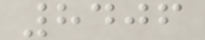8406
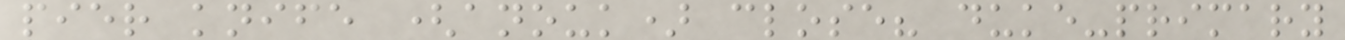pier knife (anouk) close? duke-primary
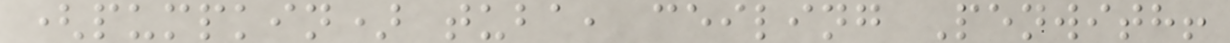(pumpkin) tuba, ceiling Penwith!
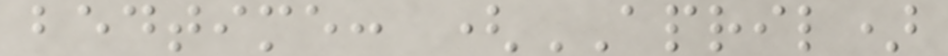bedtime: (APRIL)
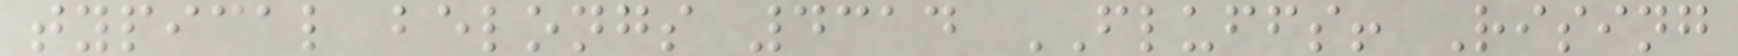typical belongs 4314 FLUFFS! Rising
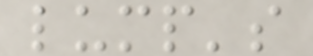lump's
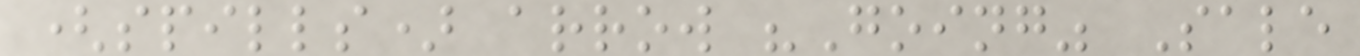(spills) arrow "Going" Sale
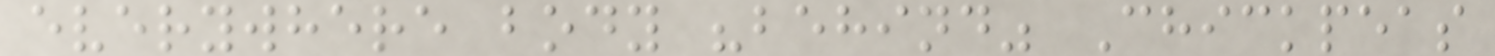everywhere body "behind" Chickpeas
